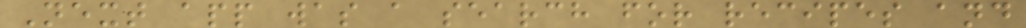Next app was a search for recipes and
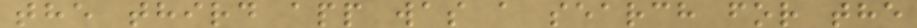the third app was a search for the
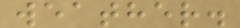weather.
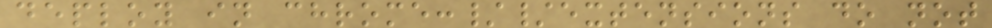deploy in chrome://extensions do not
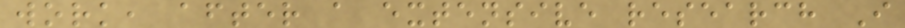work, after a extensive research I
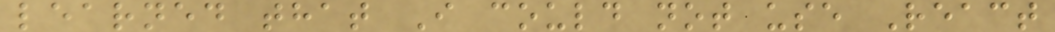learned that I could not use React
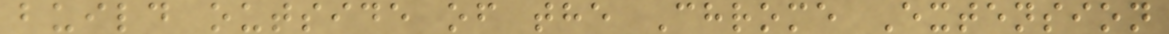build outside of the Chrome Extension
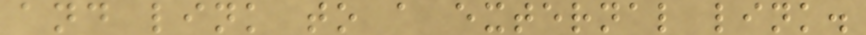and link to a external link.
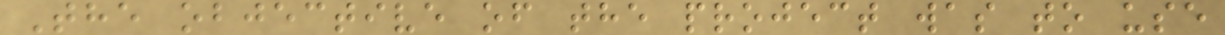The objective of the project was to use
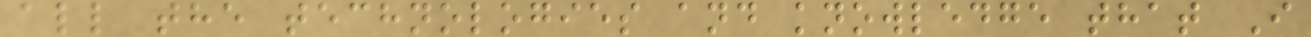all the technologies and knowledge that I
